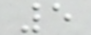5
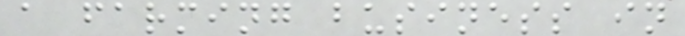a farming business in
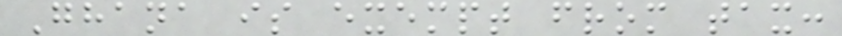Ghana is exempt from tax:
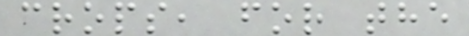crops, for the
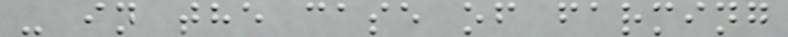- in the case of farming
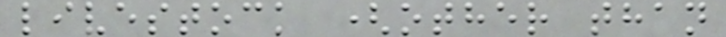livestock (other than
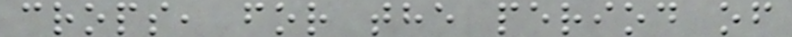crops, for the period of
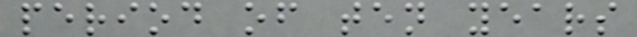period of ten years
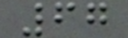67
